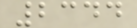2344
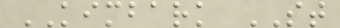KIMBARK ST
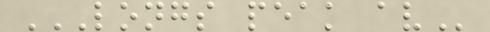LONGS PEAK AV
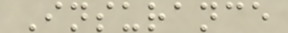Insurance
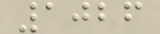1026
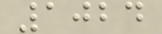1024
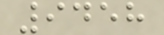9458
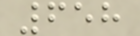658
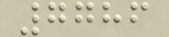7786
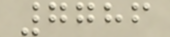7786
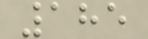185
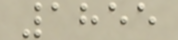1855
